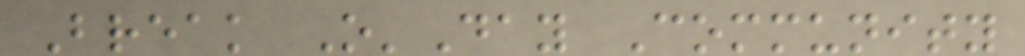Break O'Day Community
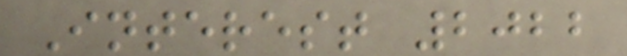Interest 2022
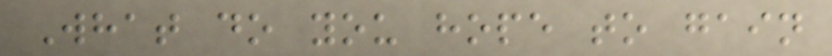What do you hope to gain
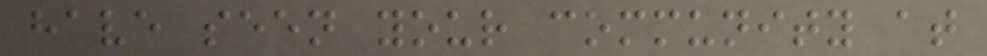have seen your community at
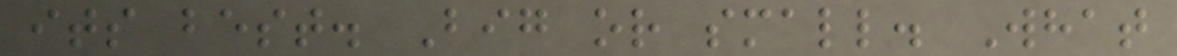its best. Big or small. What
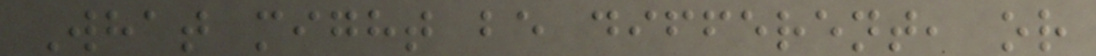What might be different, or
